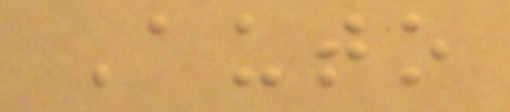Auto
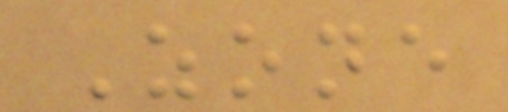Zone
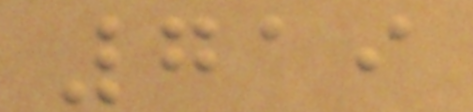719
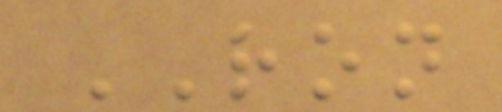RON
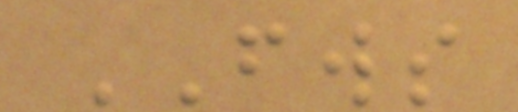FWS
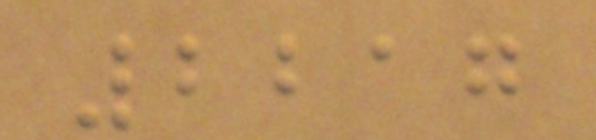2217
